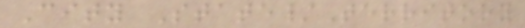City State/Territory
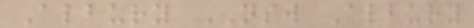Albury NSW Albury
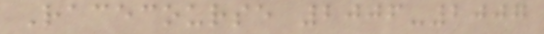Racecourse 2006-2007
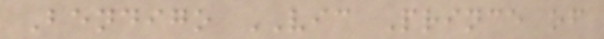Bendigo VIC Prince of
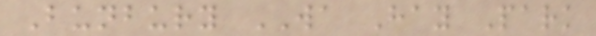Bunbury WA Hay Park
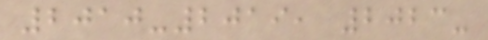2010-2019, 2023-
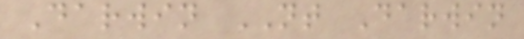Darwin NT Darwin
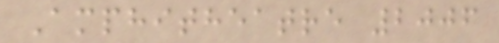Amphitheatre 2006
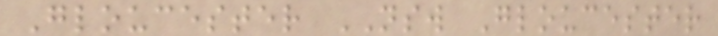Gloucester NSW Gloucester
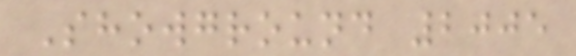Showground 2005
